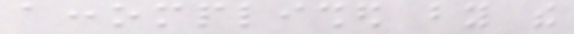accomplished by the
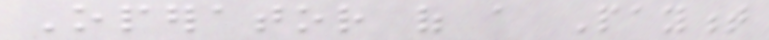Operator of a Payment
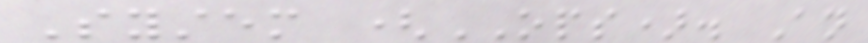System (OPS). An
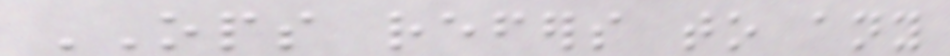OPS refers to any
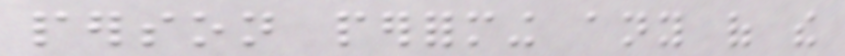person performing any of the
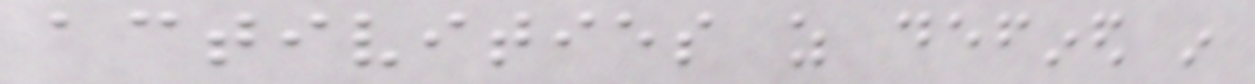activities as defined in
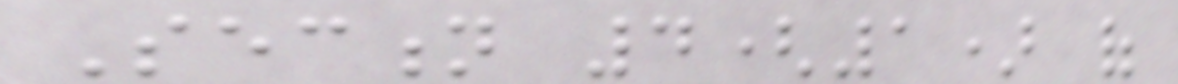Section 4(1) of
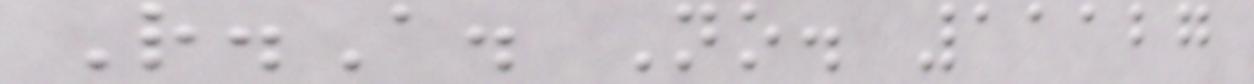R.A. No. 11127
